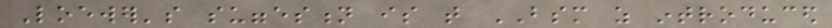Loewer's suggestion is that BSM as introduced
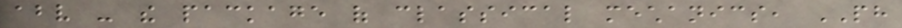above - the package of classical mechanics, PH
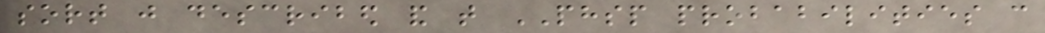sort just described and that PHSP probabilities can
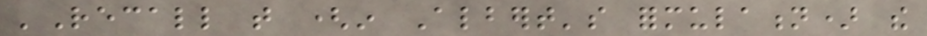'Recall that (in Albert's formulation) the
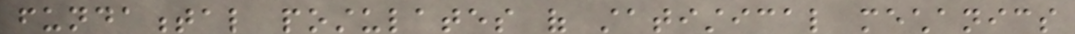fundamental postulates of statistical mechanics
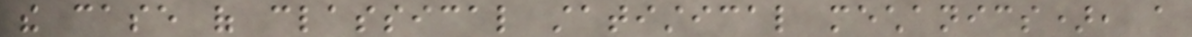the case of classical statistical mechanics), a
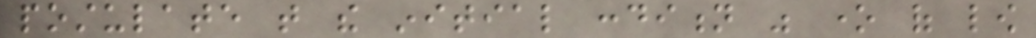postulate that the initial condition was one of low
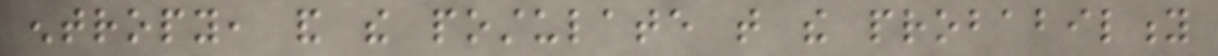entropy, and the postulate that the probability
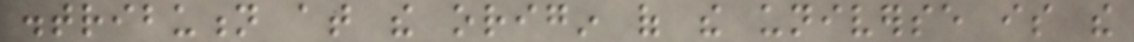distribution at the origin of the universe is the
